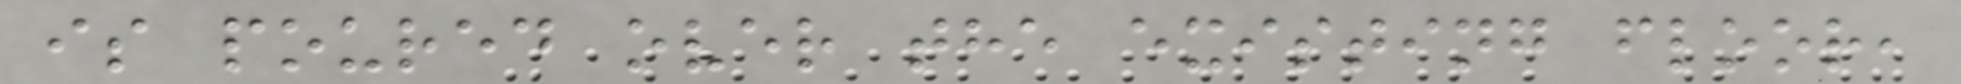is poured over the existing floor,
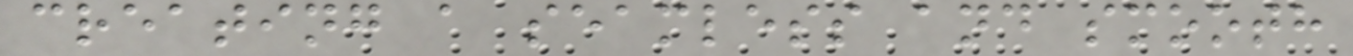creating a seamless and smooth
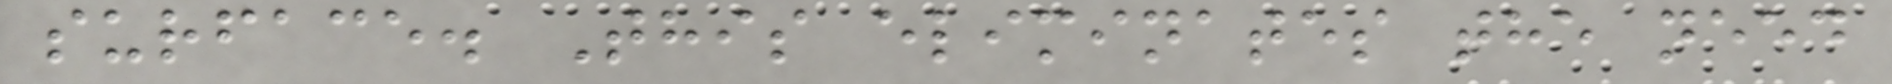surface. This eliminates the need
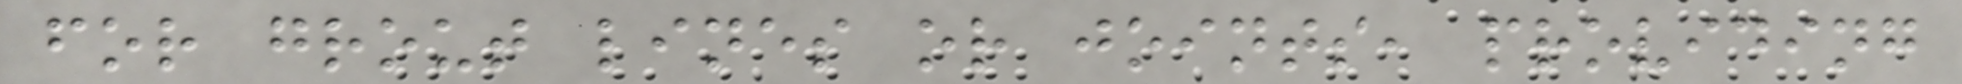for grout lines or joints, providing
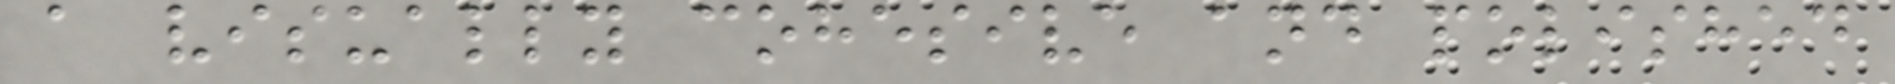a visually cohesive and polished
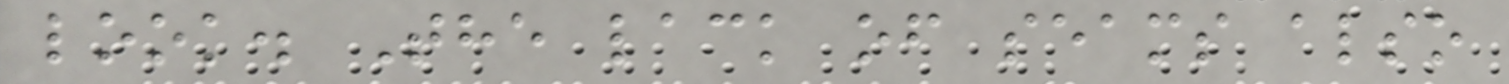look. The lack of seams also
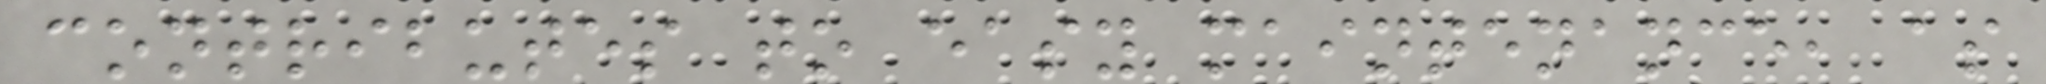contributes to easy maintenance, as
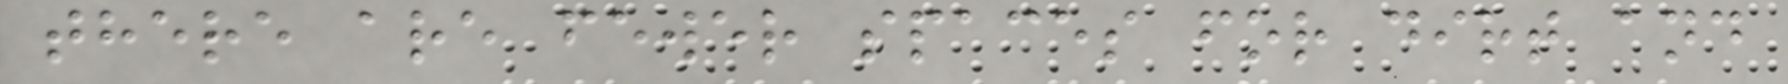there are fewer spaces for dirt and
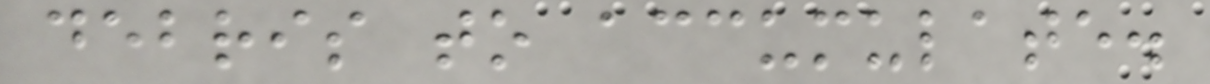debris to accumulate.
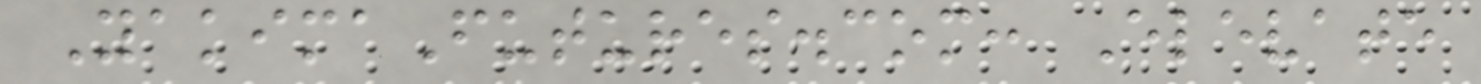YakimaFutures.com: Elevate
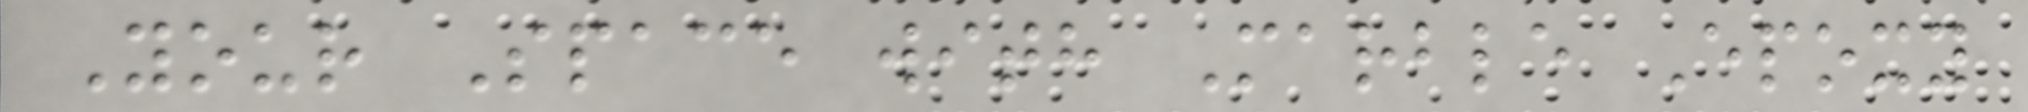Your Space with Marble Epoxy
